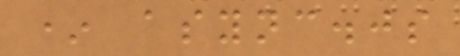* async.js
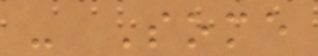- Some
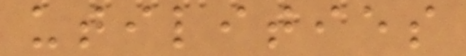utilities
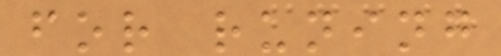for runing
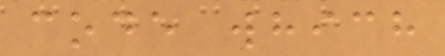code which
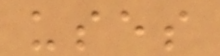uses
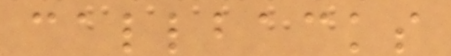callbacks
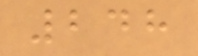248
